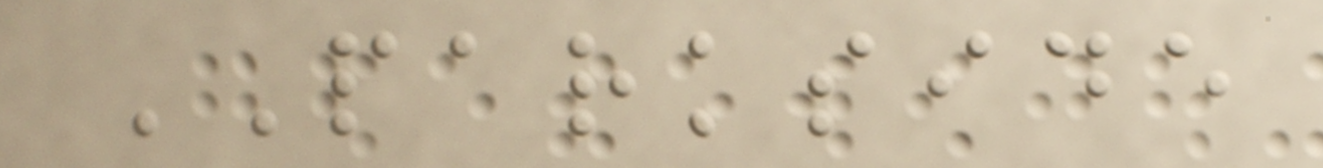PARKSIDE
